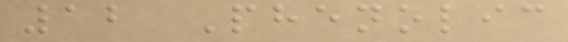12 Phenolic
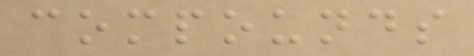compounds
